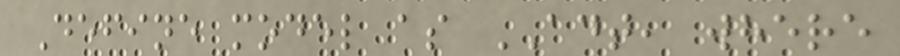Define model as ADT, where
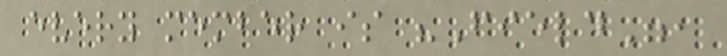every member is "Field",
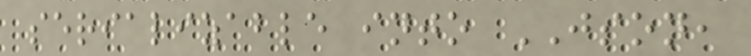serializable into JSON,
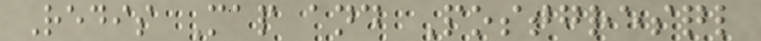Redis Map and Postgresql
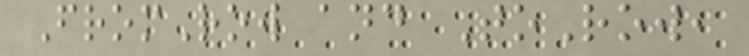FromRow and ToRow,
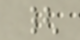{
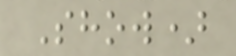Show)
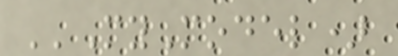''MyModel)
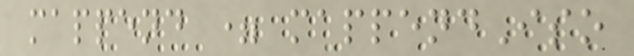mappend = mappendIso
